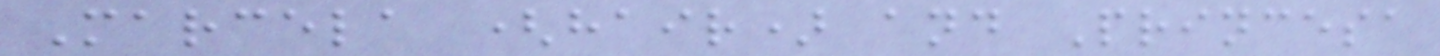Marcela (hair) and Princesa
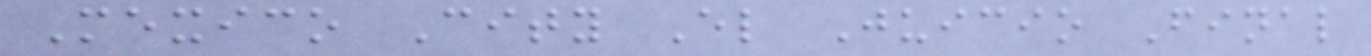Mexico City El Juicio Final
